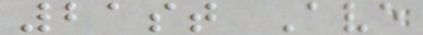21st Ave
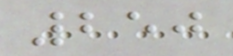250
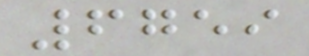6759
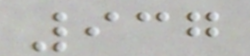937
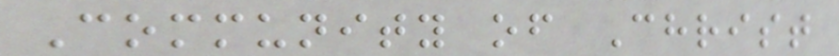Community of Christ
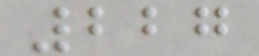227
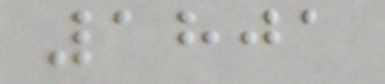1801
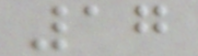17
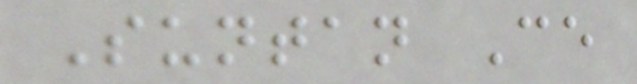Suntan Ce
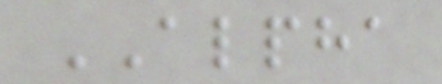ALPHA
